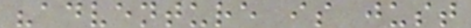"adventure is just
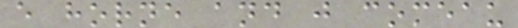e horne and j comeau
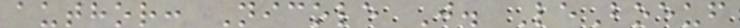author: Nicole J. LeBoeuf
